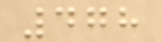478
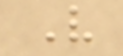V
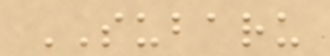SUBARU
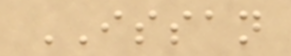ISSAN
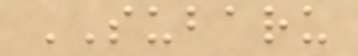SUBARU
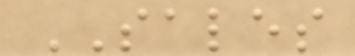SALES
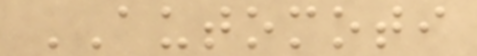AUTOMOTI
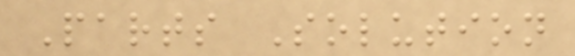Parts Solution
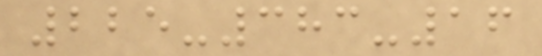225-383-16
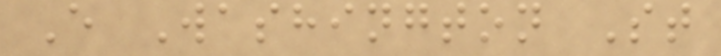E Washington St
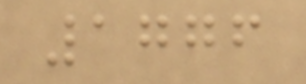1776
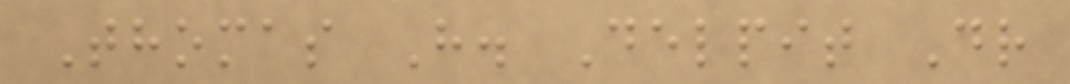Thomas H. Delpit Dr
